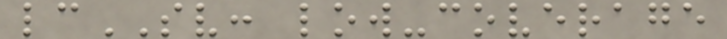lcSV: low-coverage
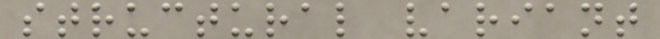structural variant
